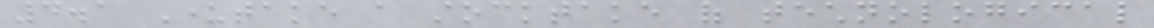4.1 Undertake a stocktake of technological
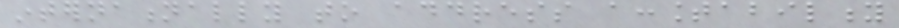internationally to address accountability
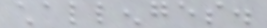challenges.
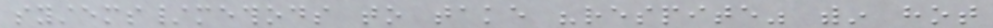systems/methods to take "respite" within hot
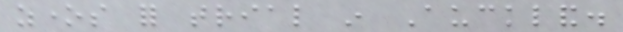zones for trial in Auckland.
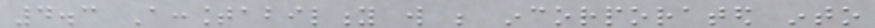4.3 Accountability will be incorporated into
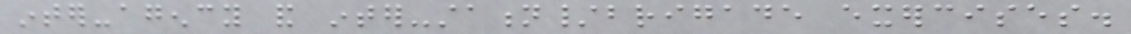inter-agency and inter-station/brigade exercises.
